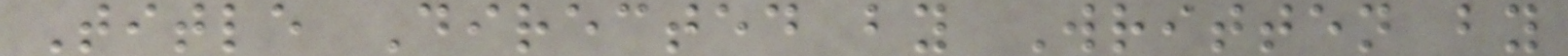Title Directed by Written by
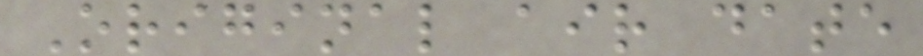Original air date
